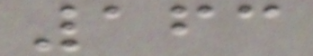163
